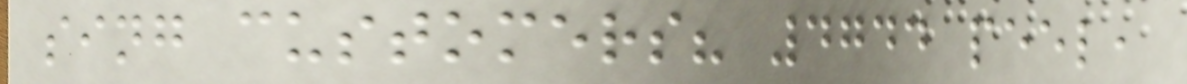sing customers? 4744 peel,
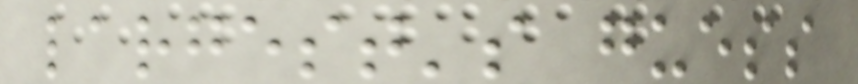largest's guess
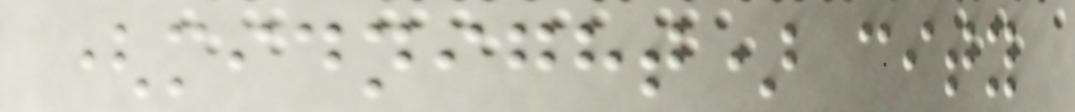(midnight) city
